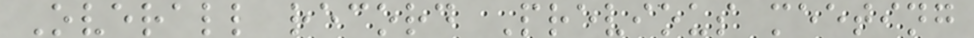Overall record Previous meeting
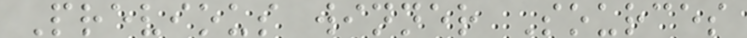Previous winner Sources
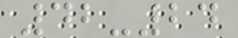42-24
